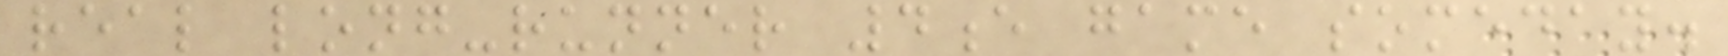real long-runner 4e game someday.
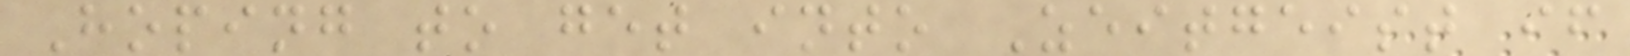Hoping to get into Zeitgeist if
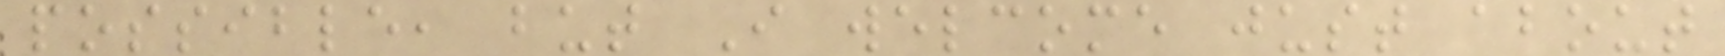possible, but I welcome just about
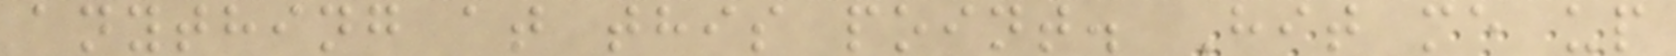anything at this point. Hit me up
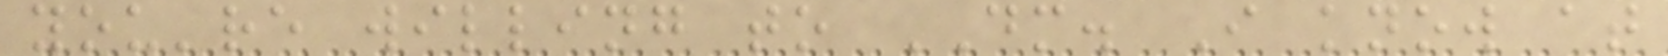you're willing to DM. I know at
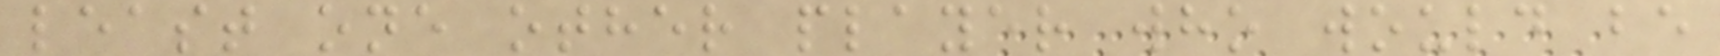least one other player who would be
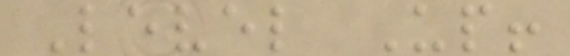Level Up!
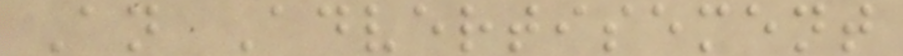An Advertisement
